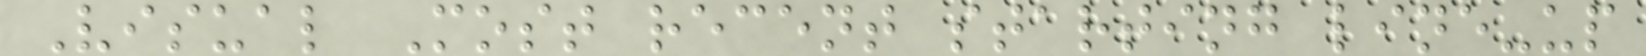Visual Most recent starting line-up
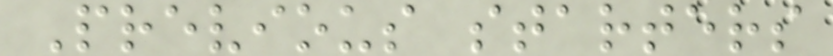Previous starters
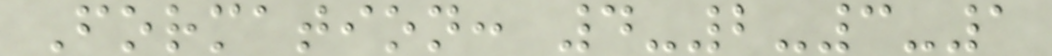Formation: 4-2-3-1
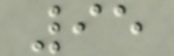95
